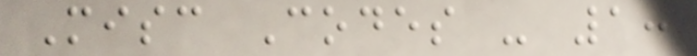Misc Codes - 1:
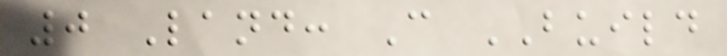0 Land: C BUILD
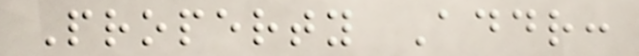Property Addr:
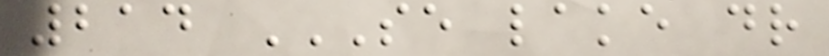214 SE LAKE DR
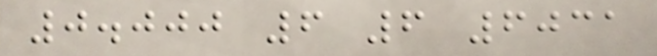0.000 6 6 6031
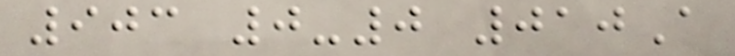903 0-0 010A
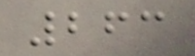263
